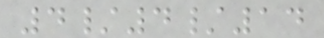4/4/14
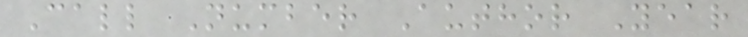Call Number Author Year
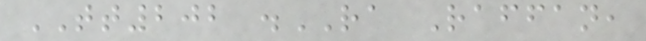TT202 .RA Raffan,
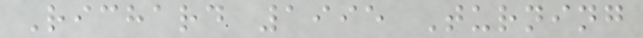Richard 1995 Turning
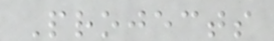Projects
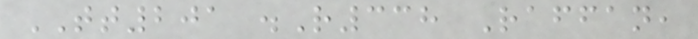TT201 .R338 Raffan,
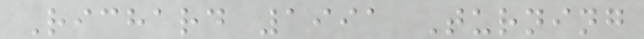Richard 1991 Turning
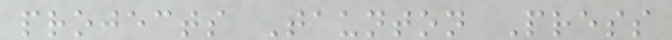projects Taunton Press
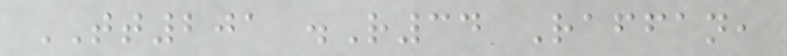TT201 .R34 Raffan,
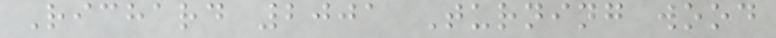Richard 2001 Turning wood
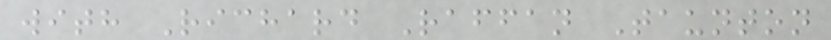with Richard Raffan Taunton
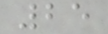25
